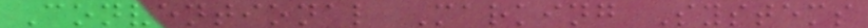Conventional Marking Systems
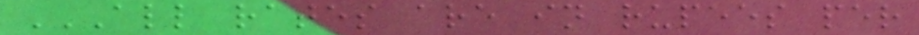ALL RATES ARE IN RUPEES PER
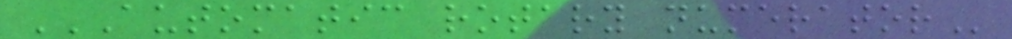AUTOMATIC ROTARY NUMERATOR
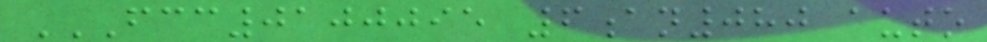FCC0100095 6AN080 AUTO
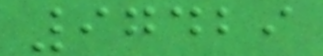97429
